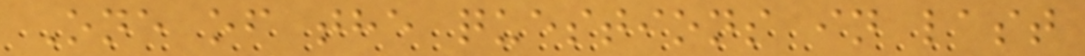One of the questions in last
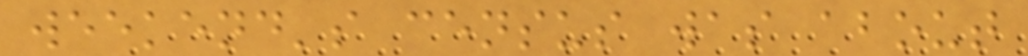weekend's census was about
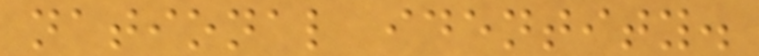national identity.
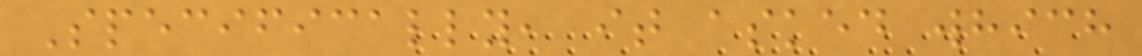Specifically, it asked which
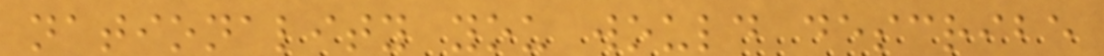nationality you would describe
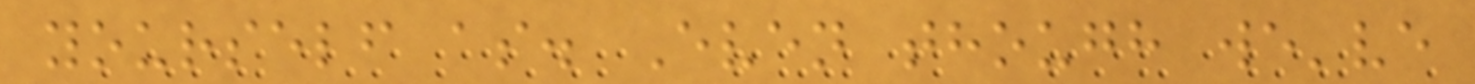yourself as. Even though we've
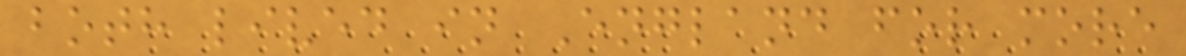both lived in England for more
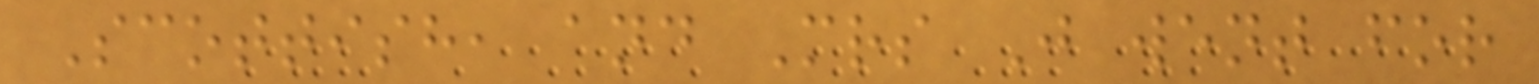Scottish, and Mrs J went for
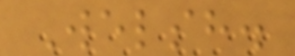Welsh.
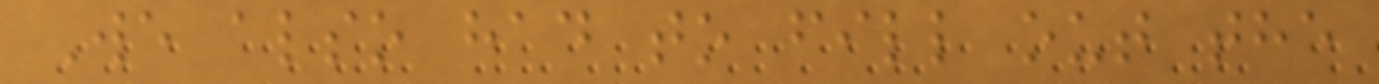We also had to fill out the
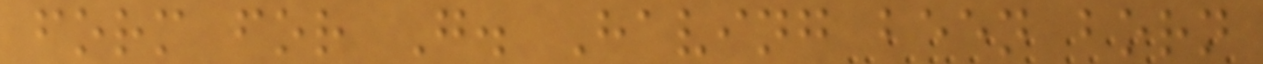form for G. Having been born
